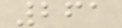261
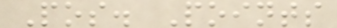Pos. Points
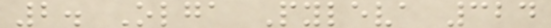2. Olga Pyleva 324
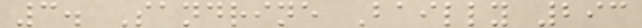3. Sandrine Bailly 293
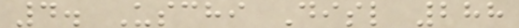4. Uschi Disl 288
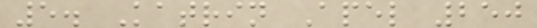5. Katrin Apel 250
